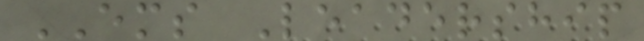EMS Leadership
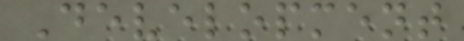Development
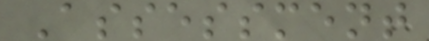Assessment
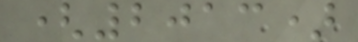(2013)
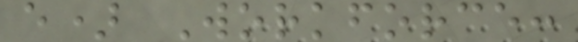e) Workforce:
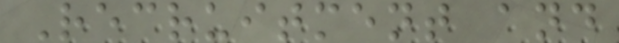Recruitment and
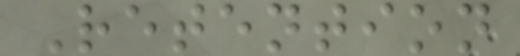Retention
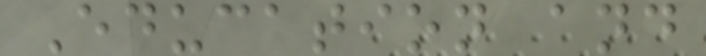Education and
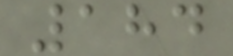184
